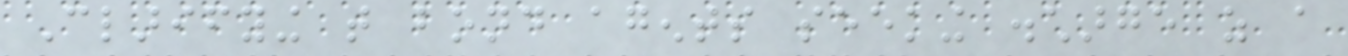Clarifying that bond agents seeking discharge as a
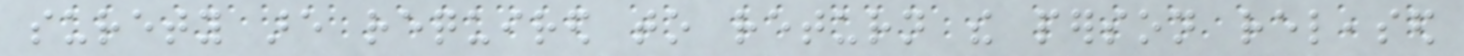surety are required to return the person released
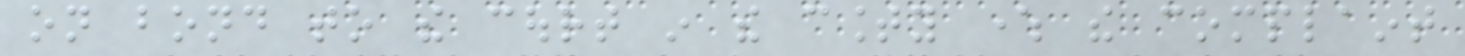on bond to the court in the county where the complaint
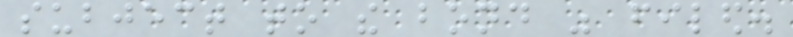subject to the bond was filed.
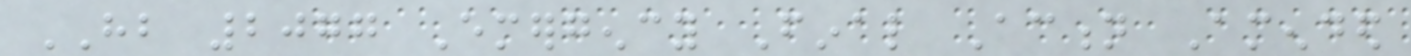HB 2077 Emergency Final Action Amended
